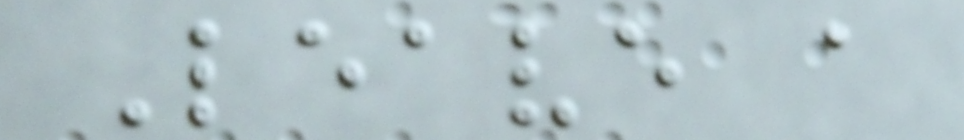Leave a
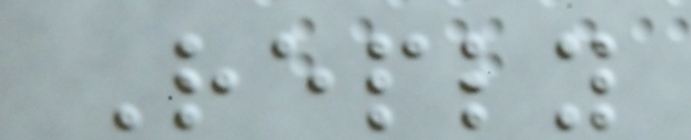Reply
